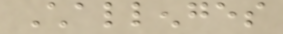Challenges
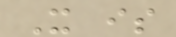It is
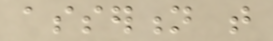assertion that
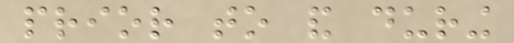prior to and during
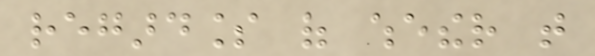regardless of whether that
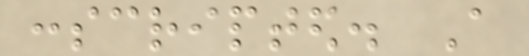conscripted. A
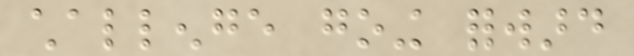challenge going forward
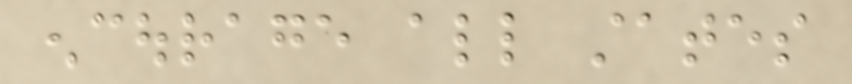encourage all states
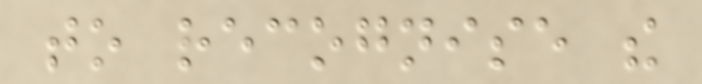to recognise the
